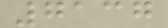7137
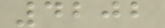4202
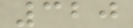320
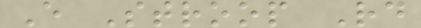E Stroop Rd
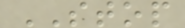STOP
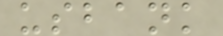usbank
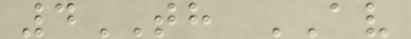4TH AV
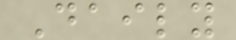Daily
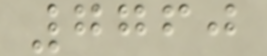7760
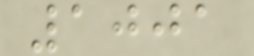1001
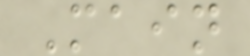Main
